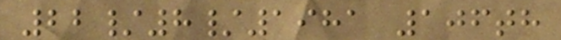22/8/1981 106th
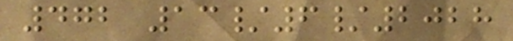472 13/6/2028
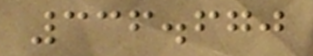336.670
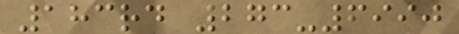183rd 273-6990
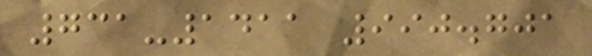731-1411 990.701
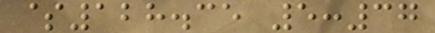$128.35 5:37
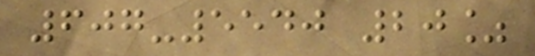607-5540 20%
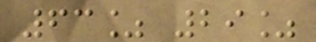63% 29%
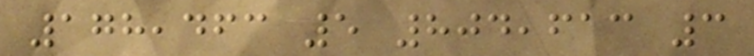178,463 5 804,613 3
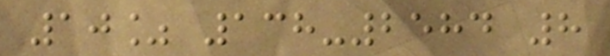10% 138-2584 8
